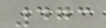473
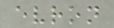evron
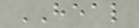HEAL
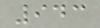943
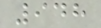948
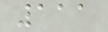111
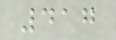417
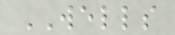WELLS
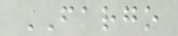FARGO
